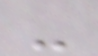-
